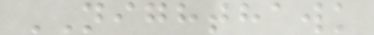NIGHTHAWK
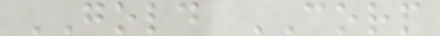GOLD CORP
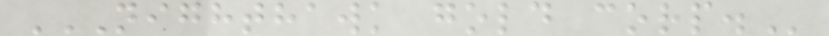NIGHTHAWK GOLD CORP.
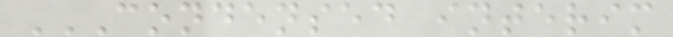CONDENSED INTERIM
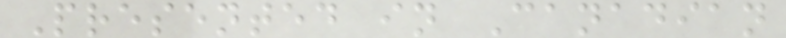Presented in Canadian
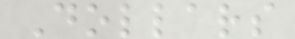Dollars
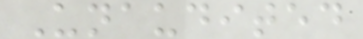Unaudited
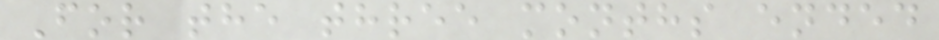For the three months ended
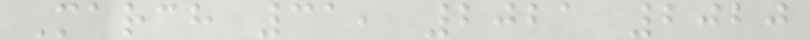March 31, 2021 2020
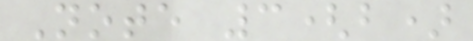Note 3(b)
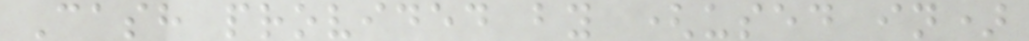Cash provided by (used in)
